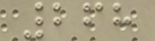268
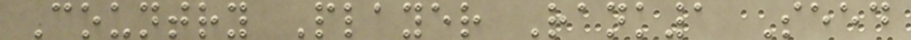Country Player Rank1 Seed
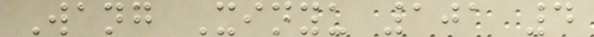Wang Xinyu 101 4
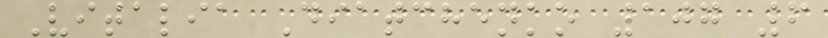Vitalia Diatchenko 107 6
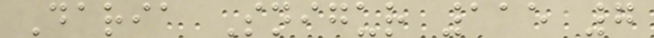Daria Snigur 115 7
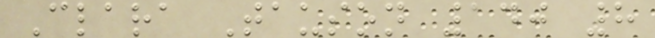Clara Tauson 140 8
